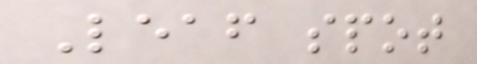Leaf spot
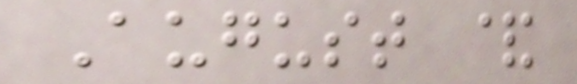August &
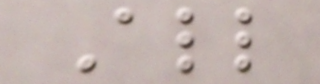All
